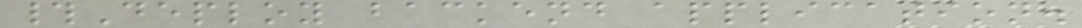#Deploy backend application.
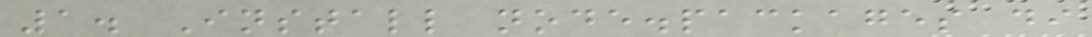1. Install node.packages di
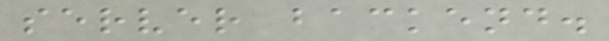server backend.
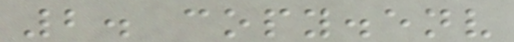2. copy.env
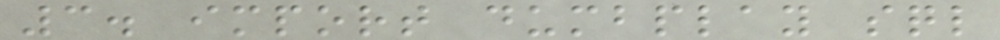3. import dumbplay sql
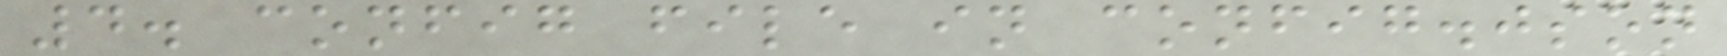4. config file in config.json
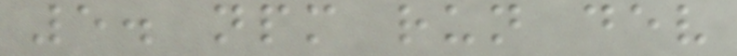5. npm run dev
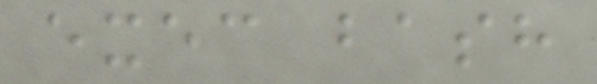exec bash
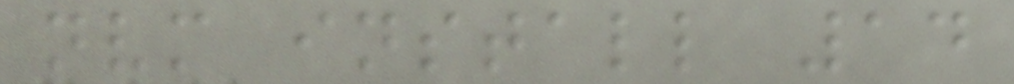nvm install 14
